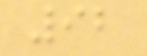92
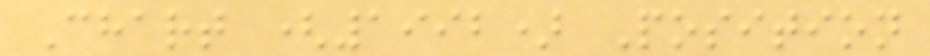Chart (1992) Position
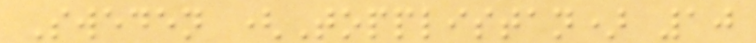Sweden (Topplistan) 10
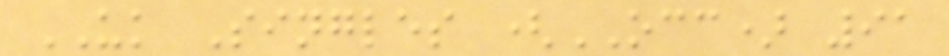UK Singles (OCC) 91
